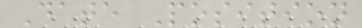Date Position
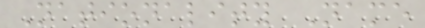Nationality Name
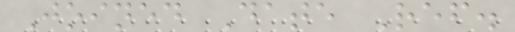Joined Date Ref.
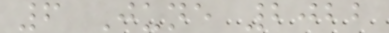6 June 2022
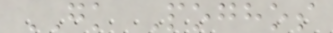GK Poghos
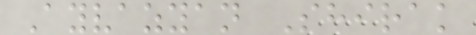Ayvazyan Shirak
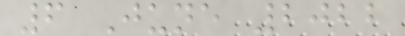6 June 2022
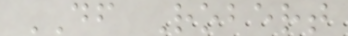DF Robert
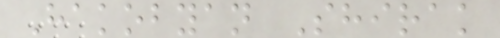Hakobyan Shirak
